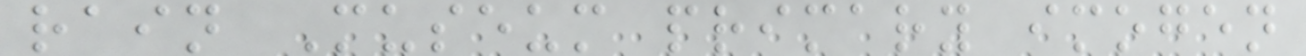rain Museum primary imogen
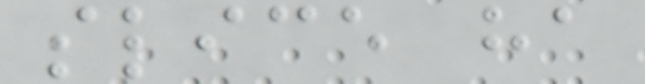slice ha
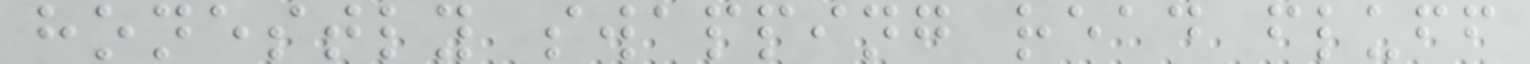honestly swapping read fluff
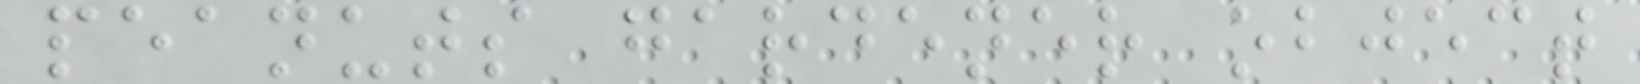peanuts gardener object
